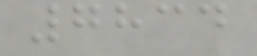7834
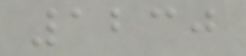1230
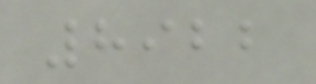8922
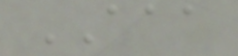AAA
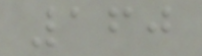160
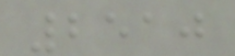2510
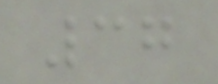37
